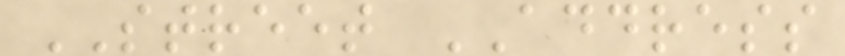STREET ADDRESS
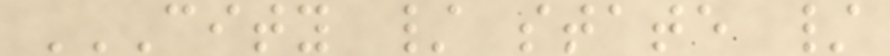CITY / STATE /
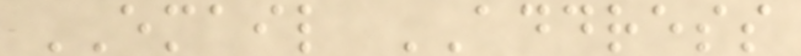EMAIL ADDRESS
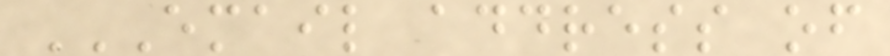EMAIL ADDRESS OF
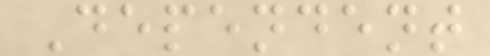Dependent
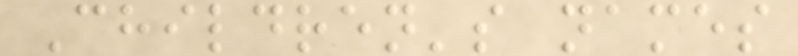Children's names
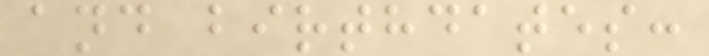and birthdates:
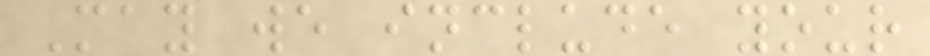May we include your
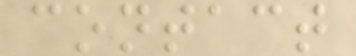contact
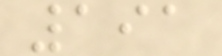191
